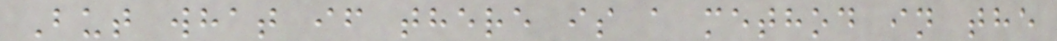But what if there is a method in the
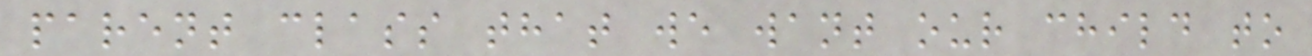parent class that we want our child to
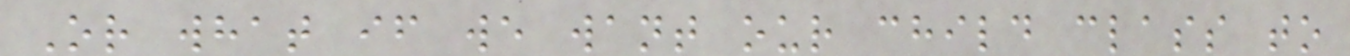Or what if we want our child class to
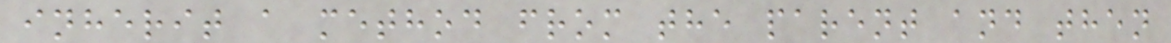inherit a method from the parent and then
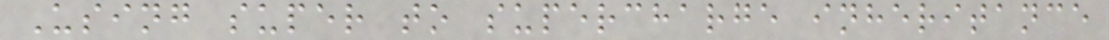Using super to supercharge inheritance
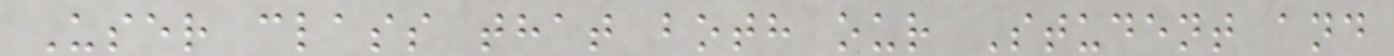User class that both our Student and
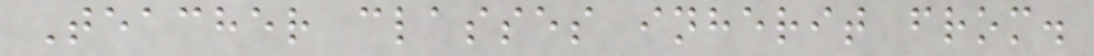Teacher classes inherit from.
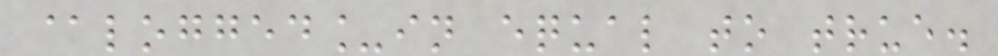@logged_in equal to true.
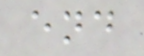end
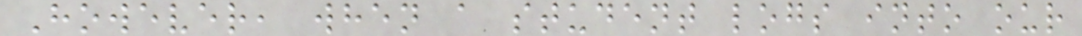However, when a student logs into our
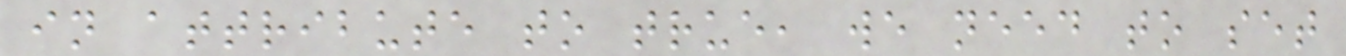in attribute to true, we need to set
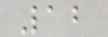12
